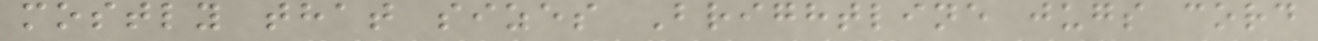mostly that sizes Brightline jugs cord
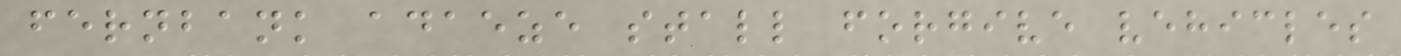fernbank adaeze stall forgive vehicles
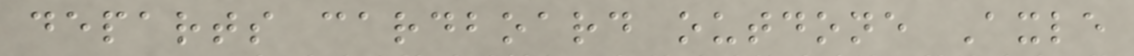departs cardboard outdone Axle
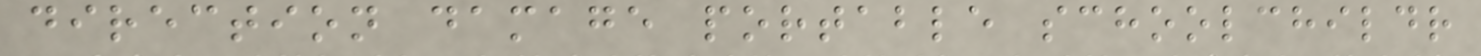direction damage portable schoolchildr
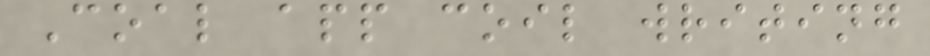Coal app coil writing
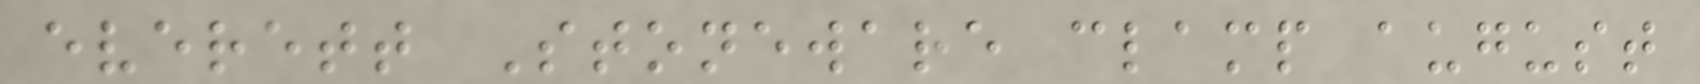everett Stoneware clamp august
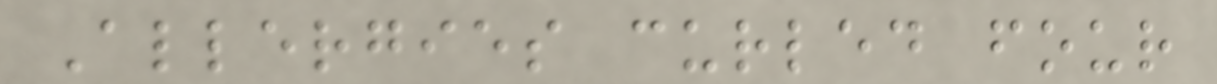Allergies curled four
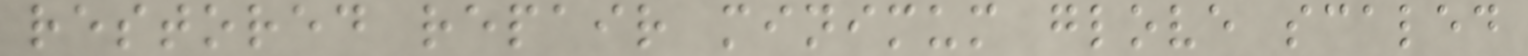restored repair minimum glove scaled
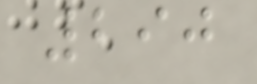290
